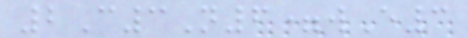2C3N6=wE3
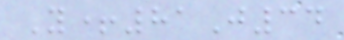Y+81J34
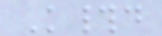K#d
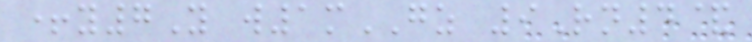+y7Y w1mGZ 9Rn4&
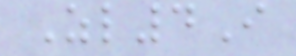Zl4I
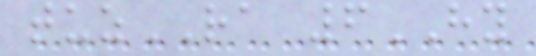tuzRA 6HY
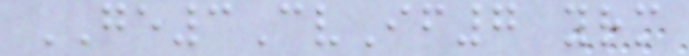GE3CvIf7 yrm
